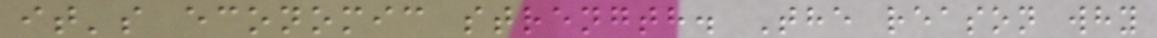it's economic strength. The reason why
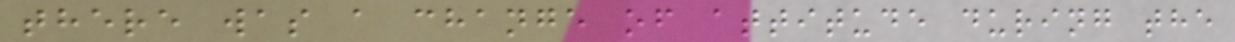there was a change of attitude during the
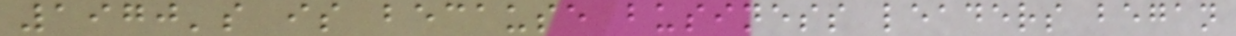1970's is because business leaders began
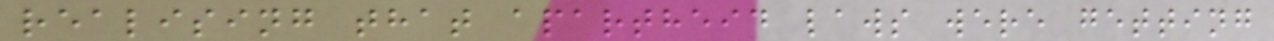realising that apartheid laws were getting
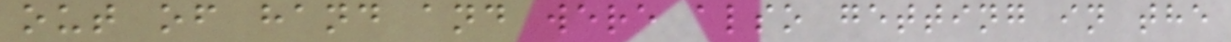out of hand and were also getting in the
